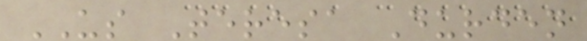US Teresa Durden
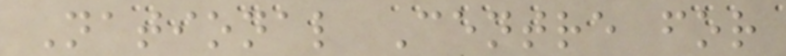National Centre for
